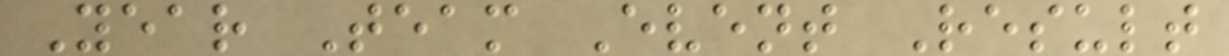Year Team Event Result
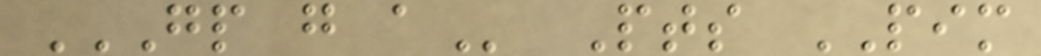GP G A Pts PIM
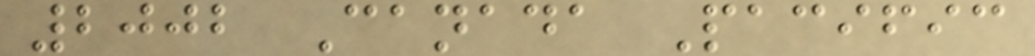2002 Canada Pacific
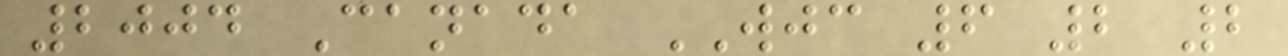2004 Canada WJC 6 2 2
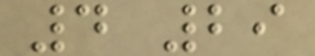4 29
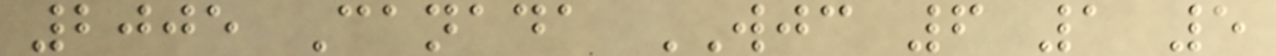2005 Canada WJC 6 1 5
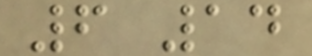6 14
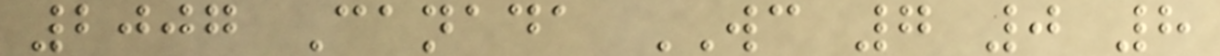2007 Canada WC 7 0 8
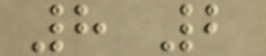8 2
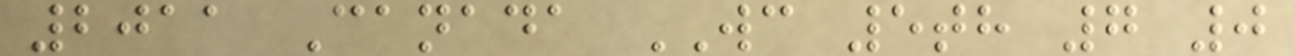2011 Canada WC 5th 7 0
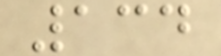134
